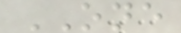ONE
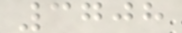3708
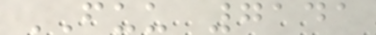FUU 7141
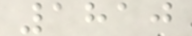1810
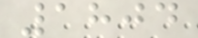1804
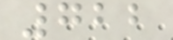722
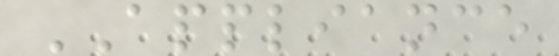APPLIANCE
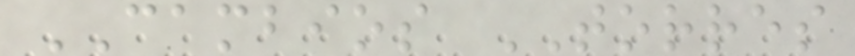CAMBIOS TORRES
